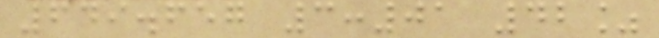649.657 3:01 42%
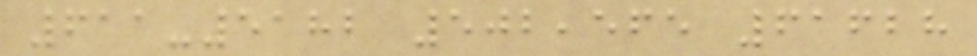611-5182 502,565 61628
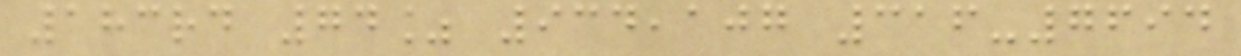183rd 74% 934,107 316-7694
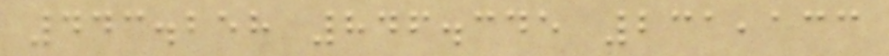443.258 846.345 231,133
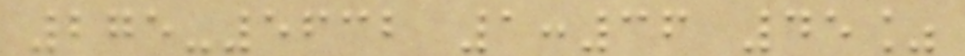275-5632 1:36 45%
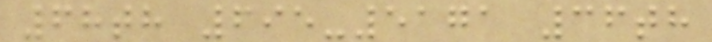68th 695-5171 36th
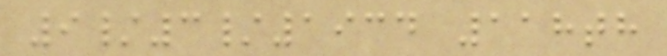9/3/1934 118th
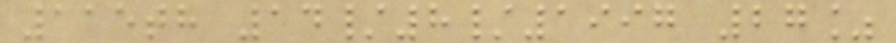115th 14/8/1997 27%
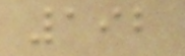192
